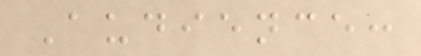Audience:
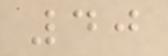40
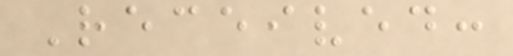Received:
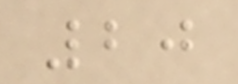20
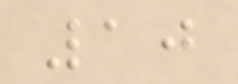10
